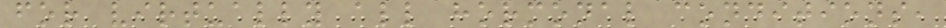for virtually all hormonal conditions,
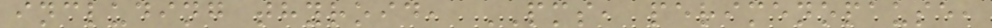including thyroid, PMS, perimenopause,
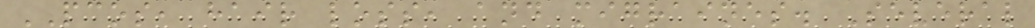PCOS, hair loss, and migraines. Several
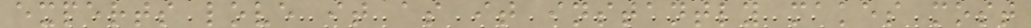experts love it as it instantly makes most
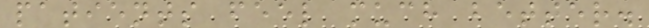patients feel much better.
